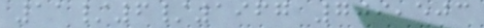11/6/1967 709,503
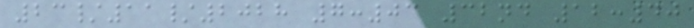23/11/2028 7:03 32nd 12:40
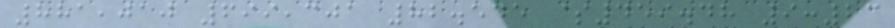881,010 699,301 82.545 $459.48 9:23
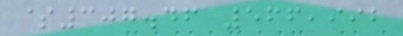$307.46 566,992
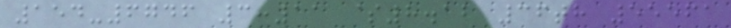154-6746 3:11 $8.12 36th 55561
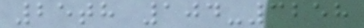25th 104-3258
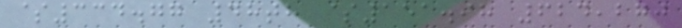$334.77 48th $151.98 624,270
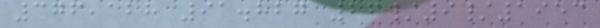376,128 91.827 26/9/1953
